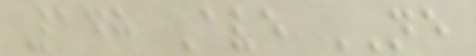148 Ave NE
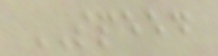SPEED
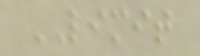LIMIT
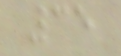35
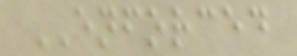ENFORCED
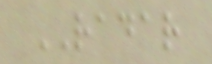RADAR
